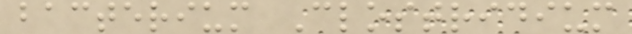bacterium Clostridium
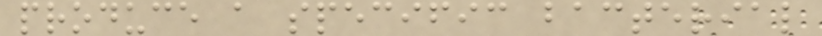produce a specific bacterial
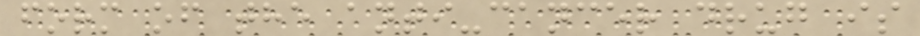form of the anti-cancer drug is
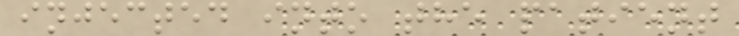injected into the patient
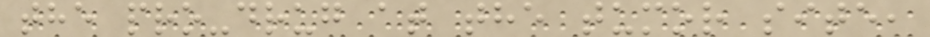the pro-drug at the tumor site,
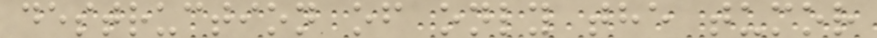destruction of only the tumor
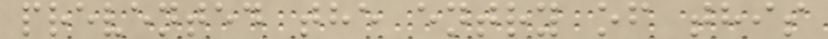prevented the entry of this
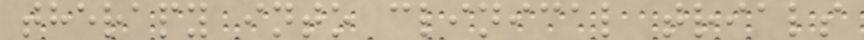therapy into clinical trials
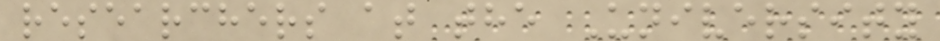researchers at the University
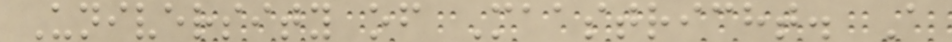University of Maastricht. A
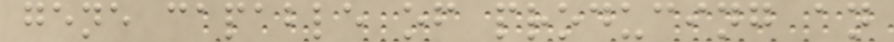gene capable of producing an
